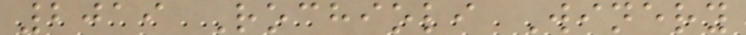2019 Rochioli Winery
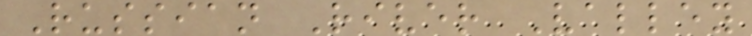Russian River Valley
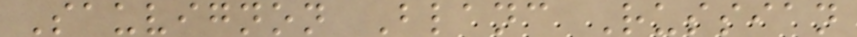Sauvignon Blanc Russian
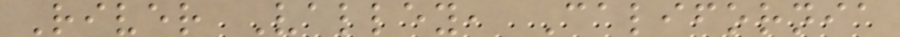River Valley, California
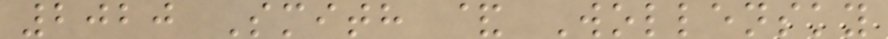2020 Smith & Wollensky
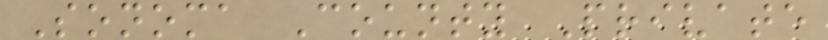Sonoma County Private
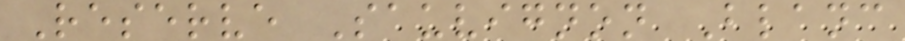Reserve Sauvignon Blanc
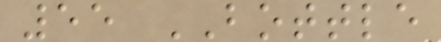55 BOTTLE
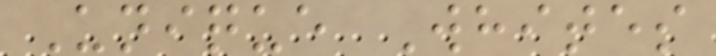Unique Whites
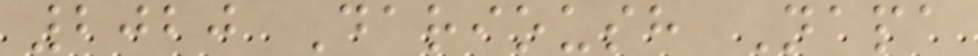2020 Darioush Napa
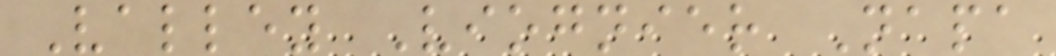Valley Viognier Napa
